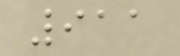911
